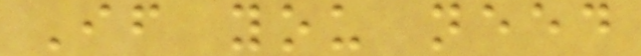If you need
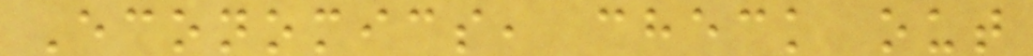Economics, check out
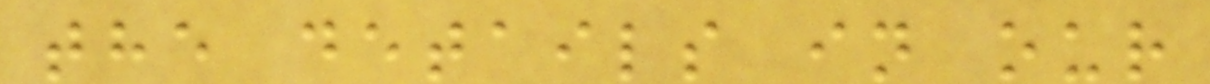the details in our
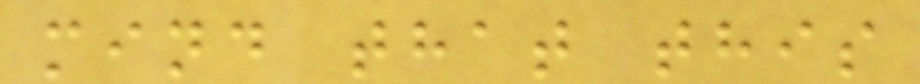mind that this
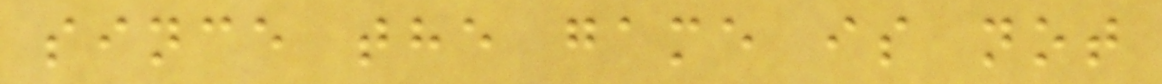since the game is not
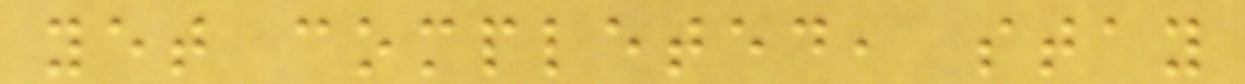yet completed, stay
